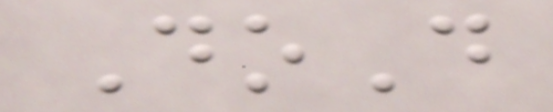DoD
